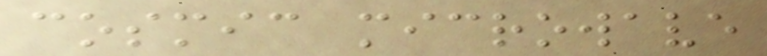cosmic microwave
